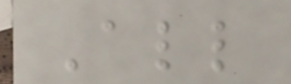All
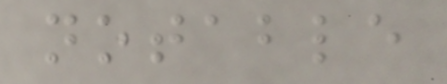notable
